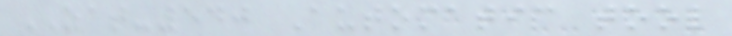ZAT-540 Automatic tool
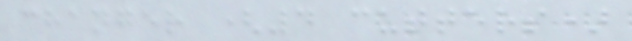changer (4 cutters)
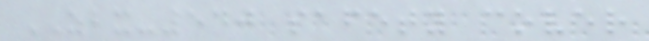ZBX-540 safety cover
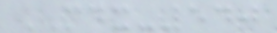MDX-540
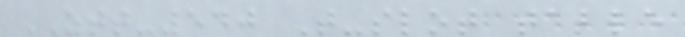ZTT-540 T-slot table
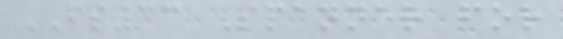FS33 Spanner for
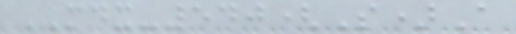MDX-540(S)A
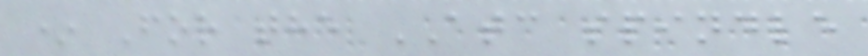* For the ATC spindle
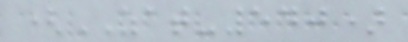(ZAT-540)
